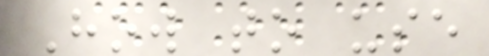How to use
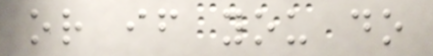or if you do
